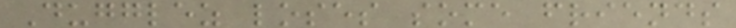Dugglez loses some friends
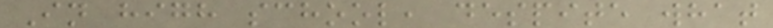In high school, despite what
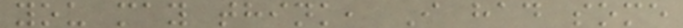you may think, I had some
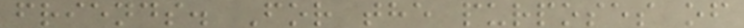friends. For the purposes of
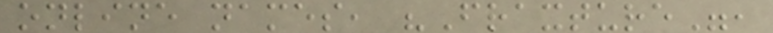online names, "Fraxture",
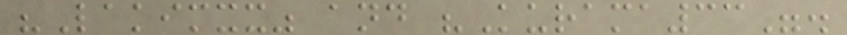"Lakimxx" and "Kurama33".
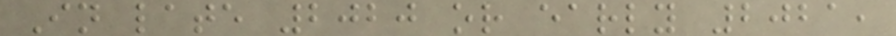In late 2020 or early 2021,
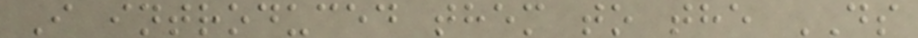I introduced them to the DS
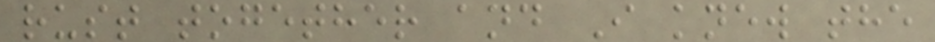rust together and I knew the
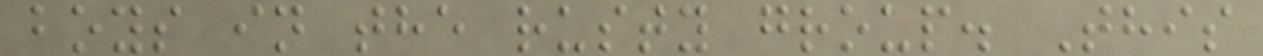boys in the rusty group. This
